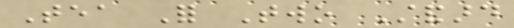Tea For Two Standard
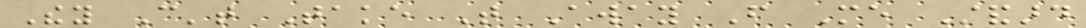They Can't Take That Away From Me Standard
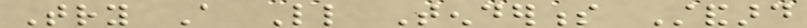Try A Little Tenderness Standard
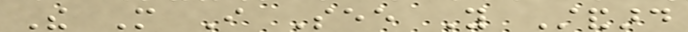The More I See You Standard
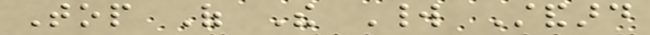Top Of The World Standard
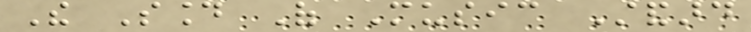The Sound Of Music Standard
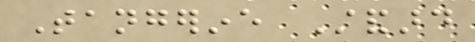Tangerine Standard
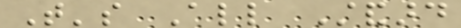That's All Standard
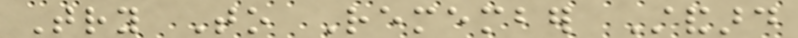Try To Remember Standard
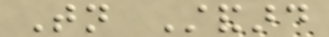Tonight Standard
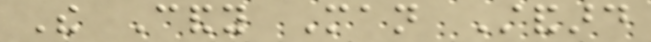The Candy Man Standard
